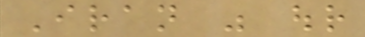Iran was our
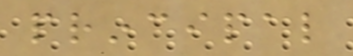principal
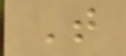That
